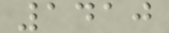1410
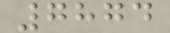7874
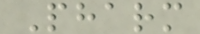Pharm
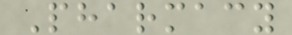Pharmacy
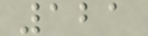121
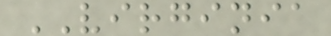VIRGINIA
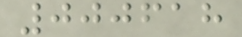000618
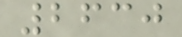2630
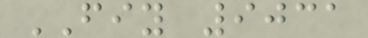FIY 9031
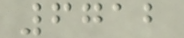6712
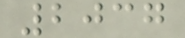2037
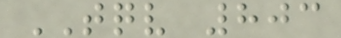TQV 803
